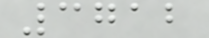3712
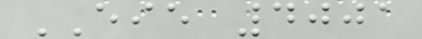EIE 4001
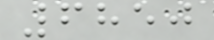6850
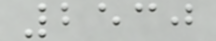2530
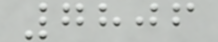7806
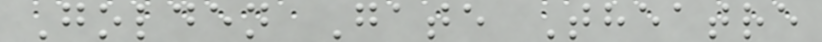Golden Gate Theatre
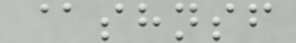@shnsf
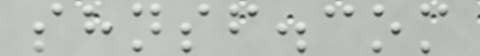shnsf.com
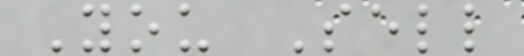You Sell
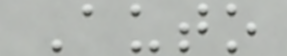Auto
